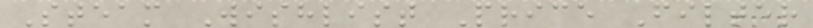Steam Wishlist Price Filter
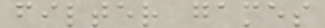filter games
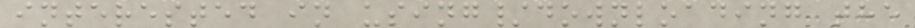interested in using/downloading the
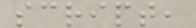script,
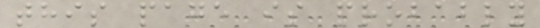this page is probably
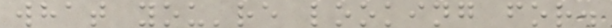what you're looking for.
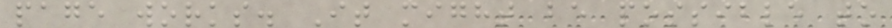page works. It might be possible to
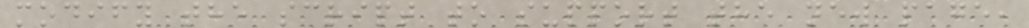modify the script to support the new page,
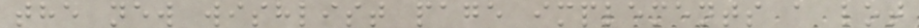the new wishlist page implements a lot
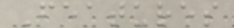Features
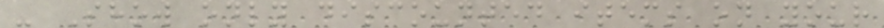- Show only discounted items on your
